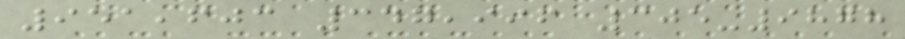951,603 347,996 305-9878
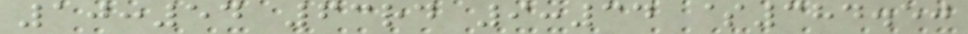10:54 63rd 9:34 $384.50
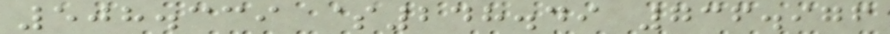508.339 $248.49 736.976
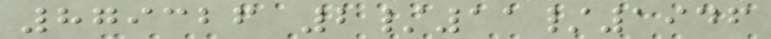879326 2/11/1946
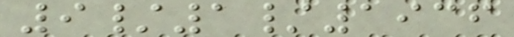9/1/1936
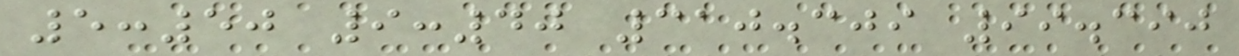5:50 9:40 310.309 99.390
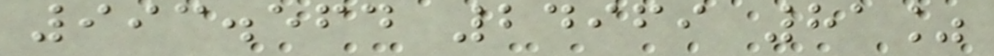993.564 24969 81%
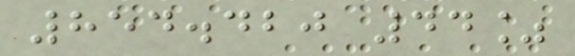854.420 44%
